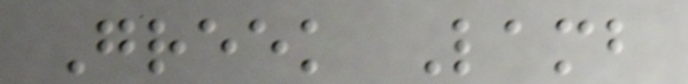Greek Lamb
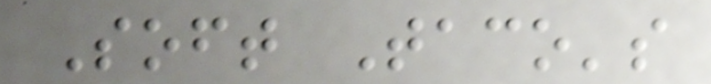Soft Taco's
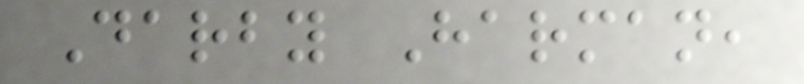Darby Harman,
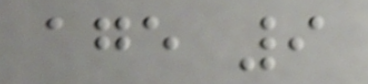age 9
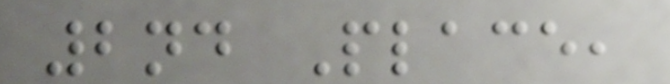2nd Place,
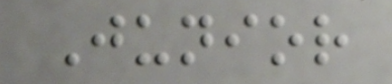Junior
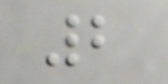2
